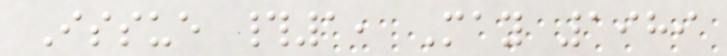Issue #1, May 1989
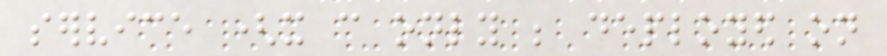service (it can only be deployed on
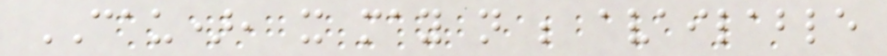CAU), it may not be available
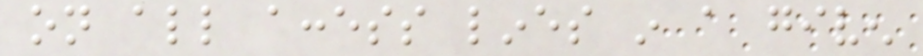on all access lines in a given
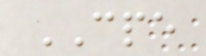CPE
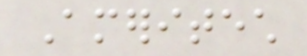Ameritech
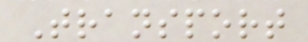Transport
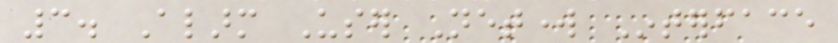3. Alarm User Network Interface
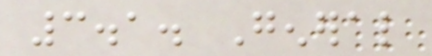3.1. General
